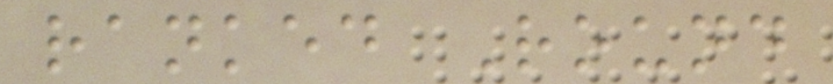ranked Round
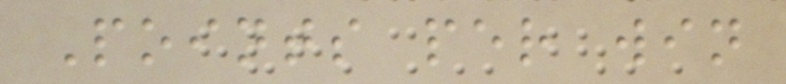Points per win
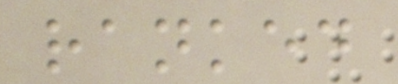ranked
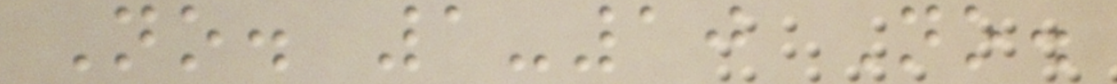No. 1-10 No.
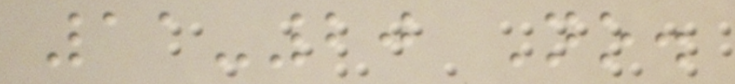11-20 No.
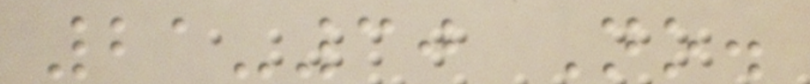21-30 No.
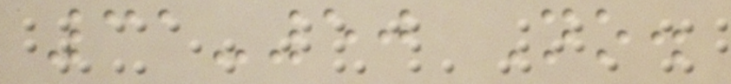31-50 No.
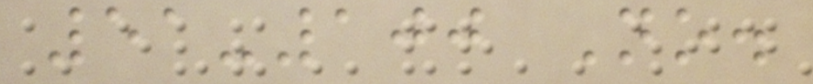51-100 No.
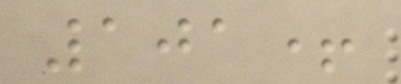101+
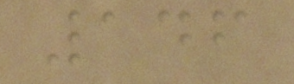146
